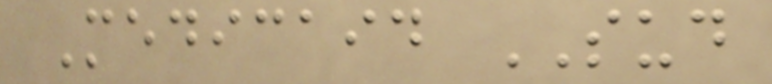Medicaid SUD
